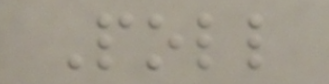Poll
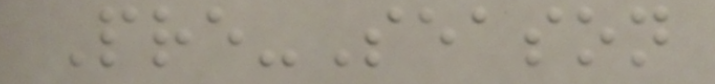Pre-Season
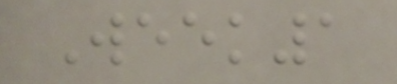Week1
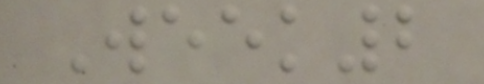Week2
